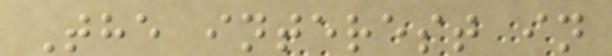The interest in
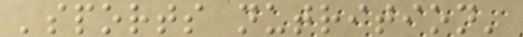'sports nutrition'
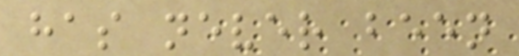has never been
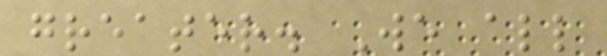greater. We all
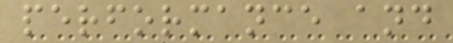performance and
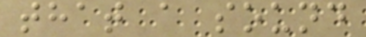that a sound
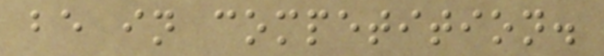be in competition.
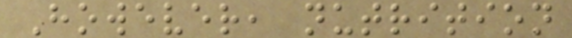However, nutrition
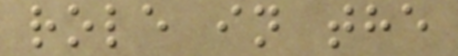role in the
